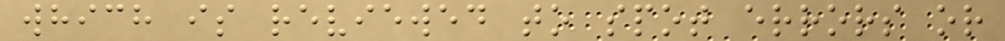which is reviewed to spot errors or
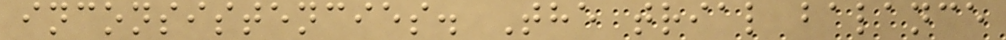inconsistencies. The trial balance
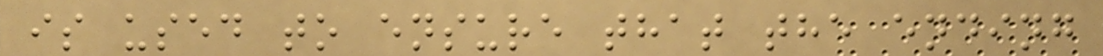is used to ensure that the ending
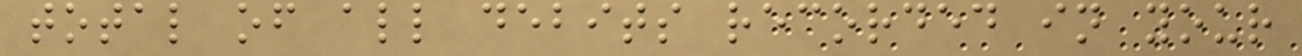total of all debits recorded in your
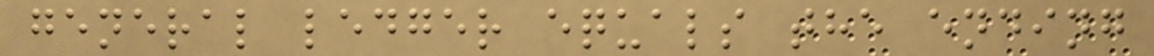general ledger equals the ending
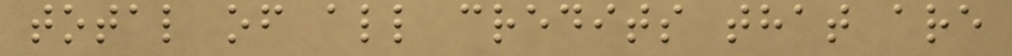total of all credits that are
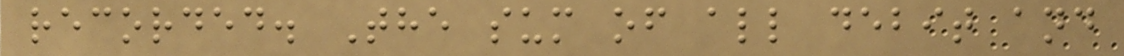recorded. The sum of all debit and
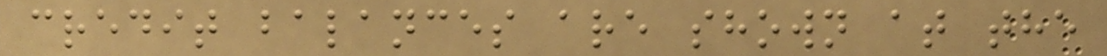credit balances are shown at the
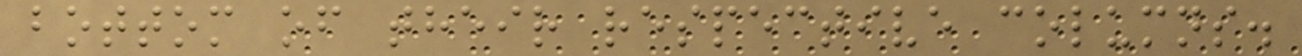bottom of their respective columns.
